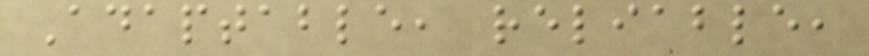Adaptable, reliable,
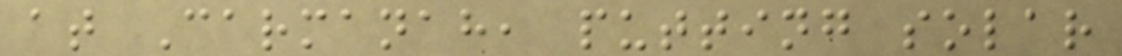at Carmanah, putting solar
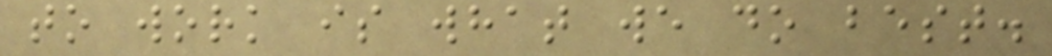to work is what we do best.
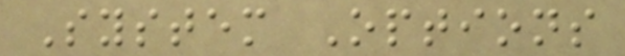System Options
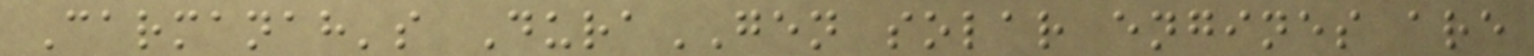Carmanah's DuraGEN solar engines are
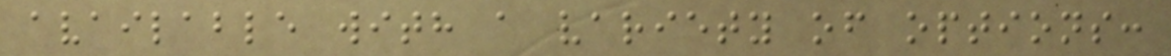available with a variety of options:
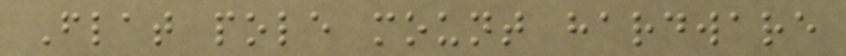Flat pole mount hardware
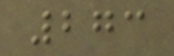273
